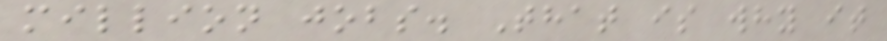million jobs. That is why it
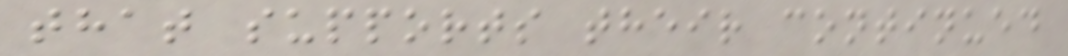that supports their continued
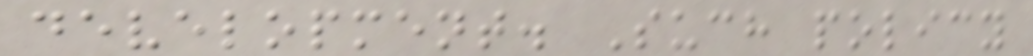development. Such policy
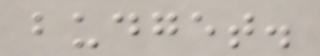budget.
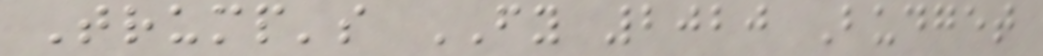Trump's FY 2020 Budget
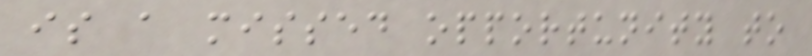is a missed opportunity to
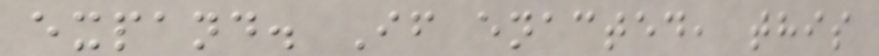expand. If enacted, this
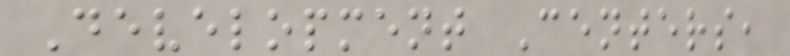Development Centers,
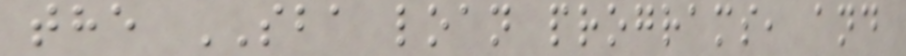the SBA loan programs, and
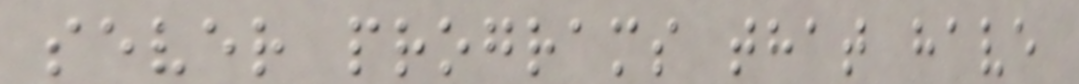sever programs that have
